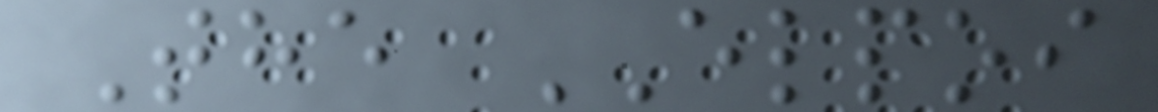The ELPOI
